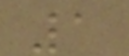1
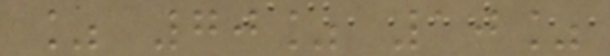% 70% 10%
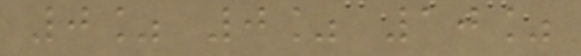0% 0% 10%
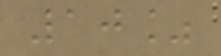10%
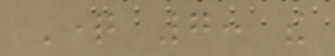Question 7: the
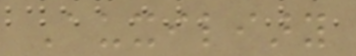Auxiliary
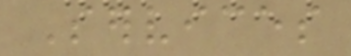Services
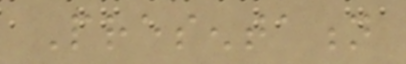Presentation
